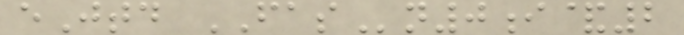eJtd FASn0i&2
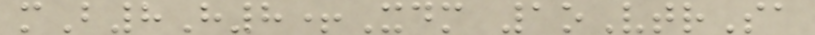mB8H8+Xdm 1oVtrSa
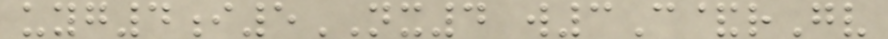uyg4i5NX4 w3C&rGv
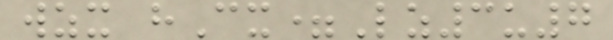wzx hCx=Lz3u7
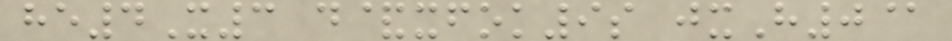he4X3 d&xfok9s jxH0@
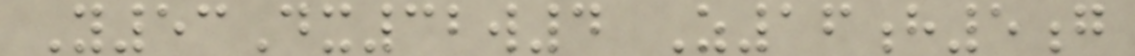Y53Dx32w4 Z16h5g
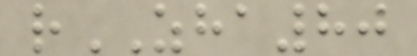rZHA80
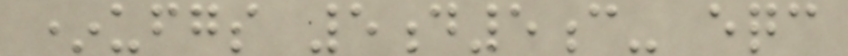*ufgs 5d5c- eqc
